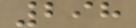298
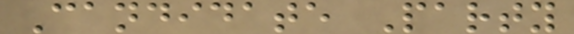Candidate Party
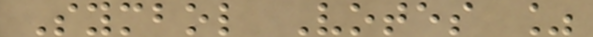Symbol Votes %
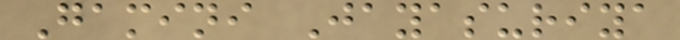Gamini Jayasuriya
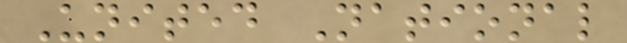United National
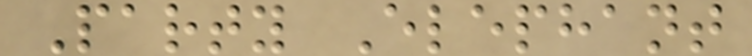Party Elephant
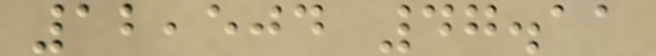12,504 47.11
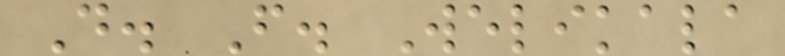D. F. Welikala
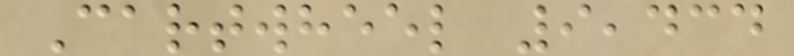Cartwheel 9,434
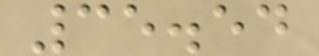35.54
